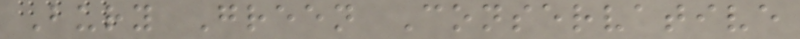Bury Green Conservative
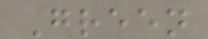Green
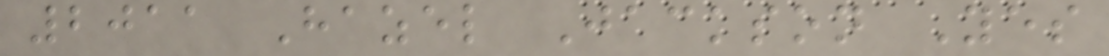2011 Hazel Jackson Yes
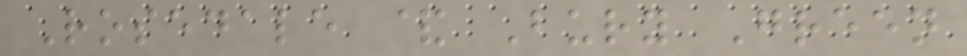Rosedale & Bury Green
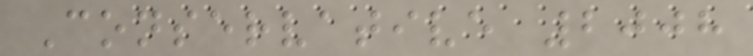Conservative 2008
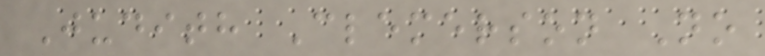Judith Clemerson No
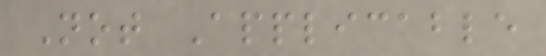Not Applicable
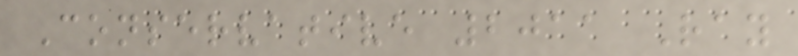Conservative 2011 Ray
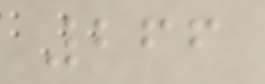266
